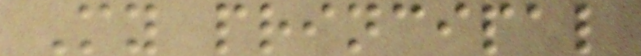My principal
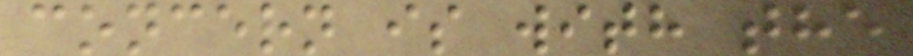concern is with the
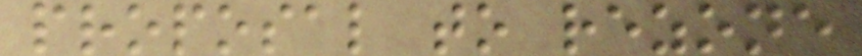proposal to rezone
